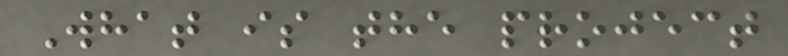What is the project
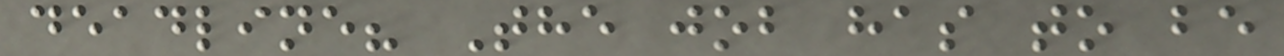deadline? The job has to be
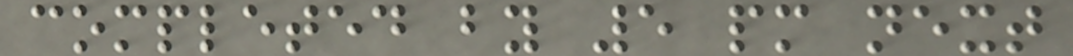completed by 5 pm next
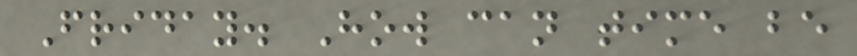Friday. How can time be
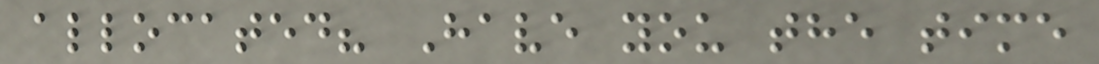allocated? Have you the time
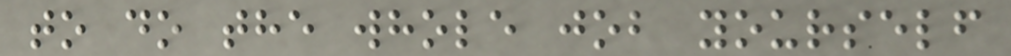to do the whole job yourself
